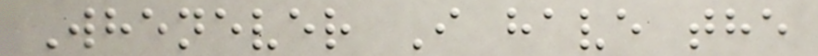Whenever I have the
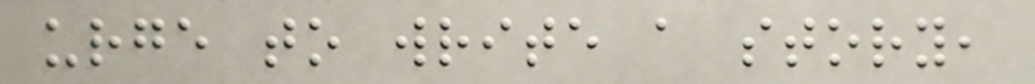urge to write a story,
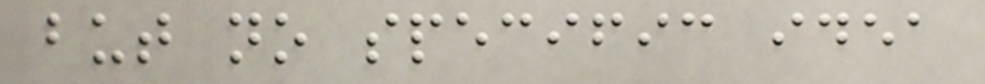but no specific idea
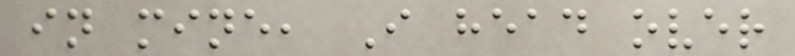in mine, I head over
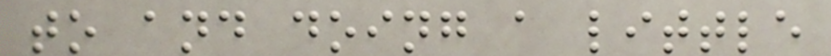to and doing a little
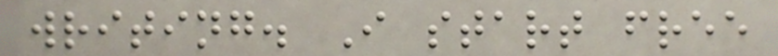writing. I start free
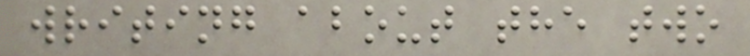writing about the two
